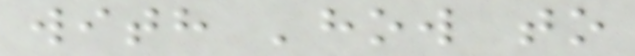with 'how to
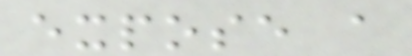expose a
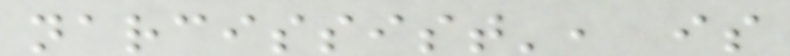narcissist', is
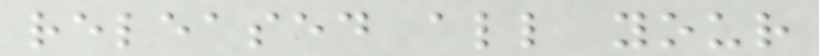released all your
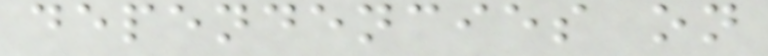dependencies on
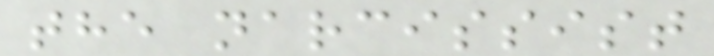the narcissist
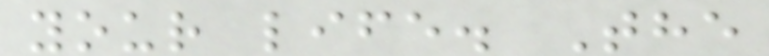your life. The
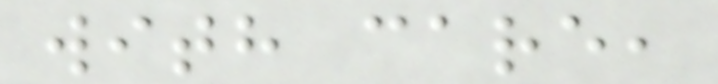with care,
